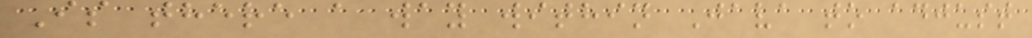Is there a way within Java to adjust
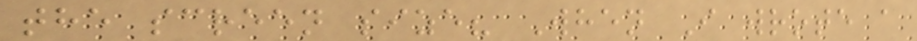the screen size? When I wrote a
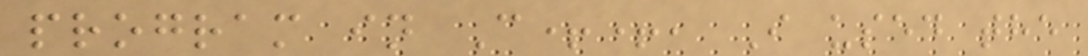program in C++, I used the
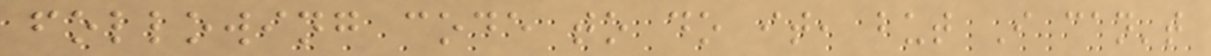following code to do it, but I can't
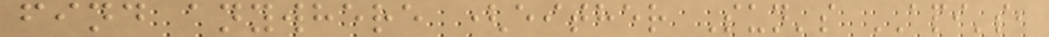find anywhere (either Sun's API's,
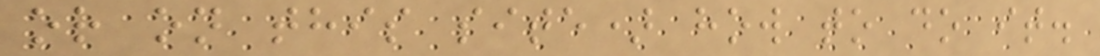or on this site) how to do it.
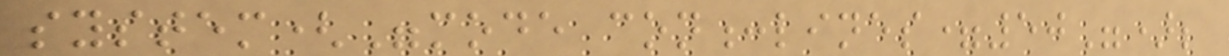system("mode con:lines=50");
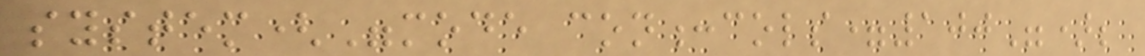system("mode con:cols=100");
